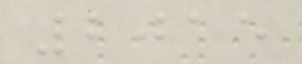2015
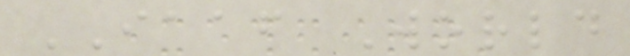IAAF World
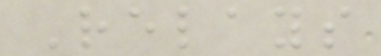Relays
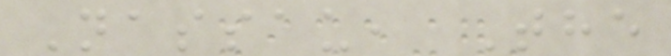Nassau, The
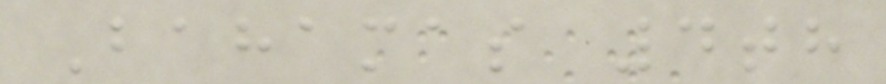Bahamas 4th
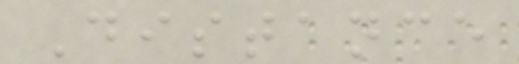Distance
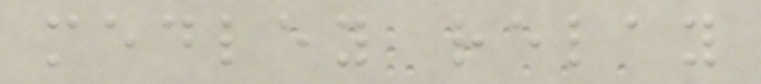medley relay
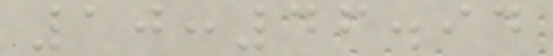10:46.94
